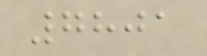7801
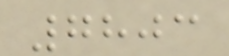7803
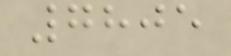7805
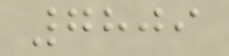7809
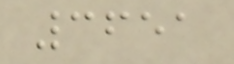3651
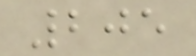205
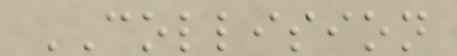COLLISION
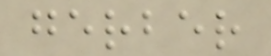gerber
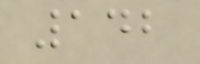142
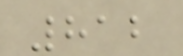812
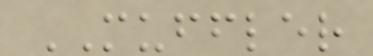MUFFLER
